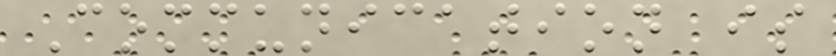Communication is
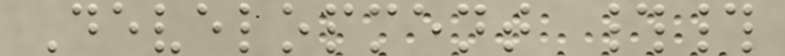Development ##
